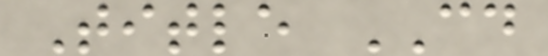Title CD
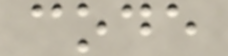code
